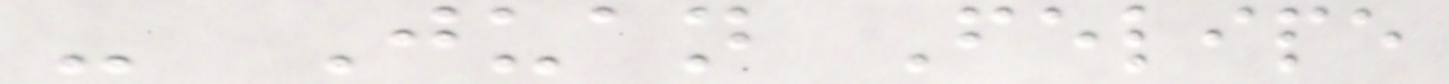- Juan Felipe
